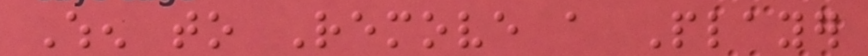When to Remove a Player
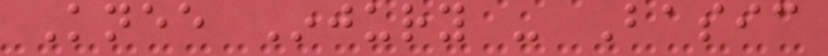Knee Injury - Basic
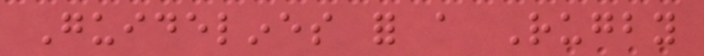Guidelines for a Rugby
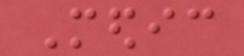Medic
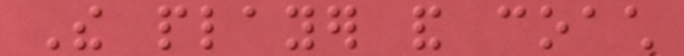The player and coach
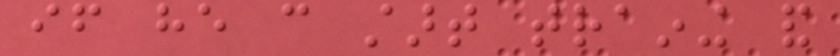if he can start training and
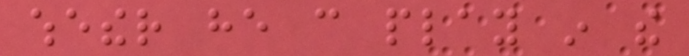whether he can play in the
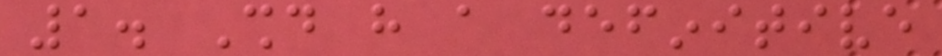1. Should have a definitive
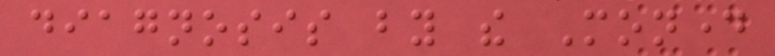diagnosis by the Monday
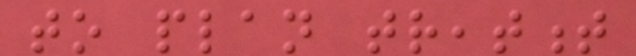to plan treatment
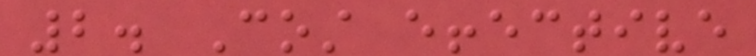2. Cost effective
